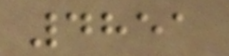4851
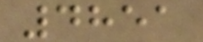4851
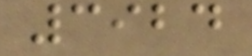3924
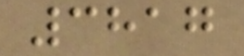3817
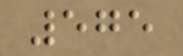575
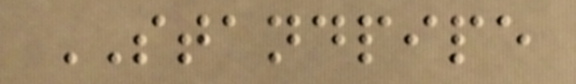STANDPIPE
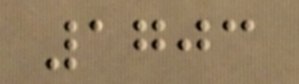1703
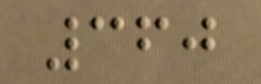360
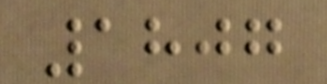1807
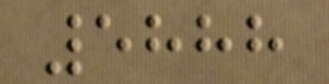5888
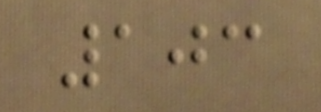103
